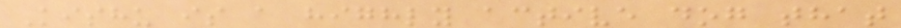Kishu is a highly active dog that
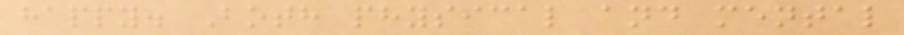happy. Both physical and mental
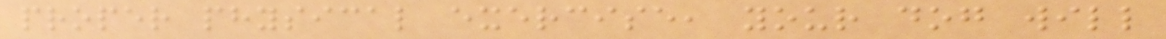proper physical exercise, your dog will
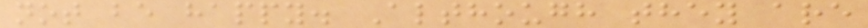not be happy. Although they are
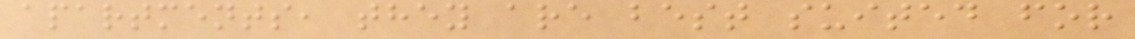apartments, they are best suited for
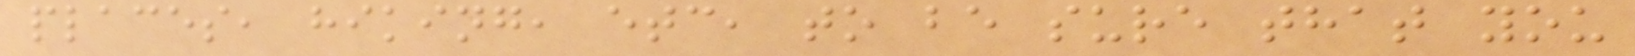places, hiking, etc, to be sure that you
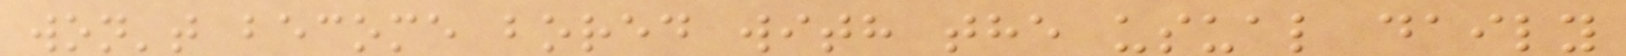won't become bored with the usual daily
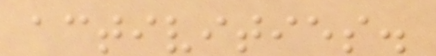activities.
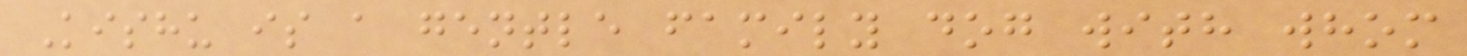Kishu is a gentle family dog with whom
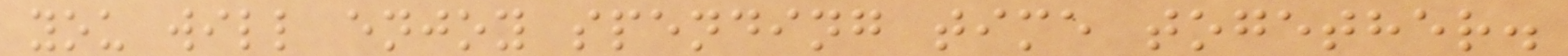you will enjoy spending time together.
